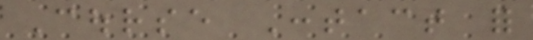Course Contact for
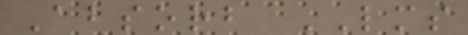Absorb LMS
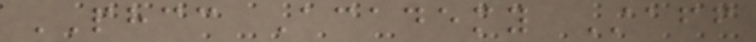PHCC Academy Staff
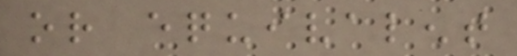or equivalent
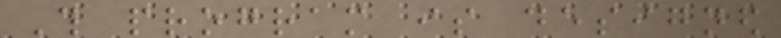This program is designed
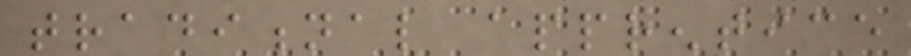traditional apprentice
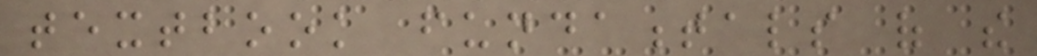textbook fundamentals of the
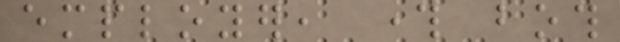employer, through both
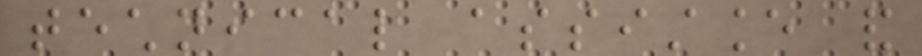technical assistance and
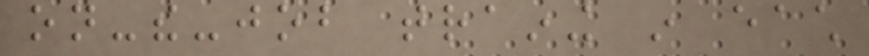on-the-job training in each
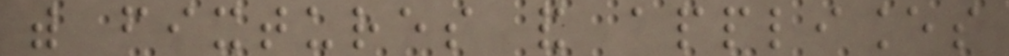with fixtures and appliances
